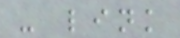- link
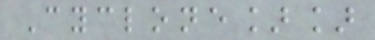Cyclone]]
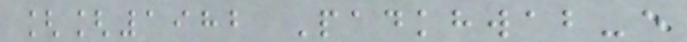[[1982 Padkhwab-e
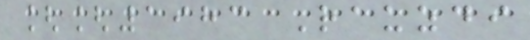[[1983 Rauzdi
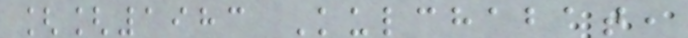[[1983 Kulchabat,
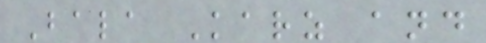Bala Karz and
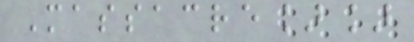Massacre]]
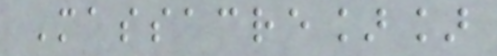Massacre]]
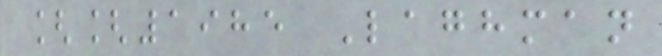[[1985 Laghman
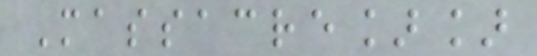Massacre]]
